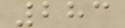283
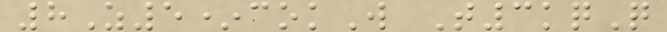8Z5*cokW T3kqQ
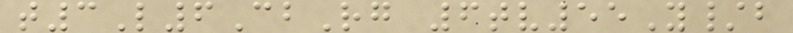t3L6CbRg 6tv55Y/b
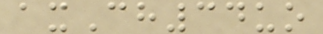axCh34uo
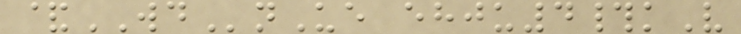&WDnUe ehju4#kV
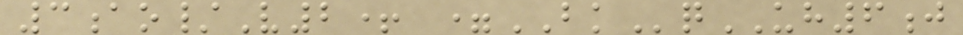3ao/V2+ =BKqUH6j
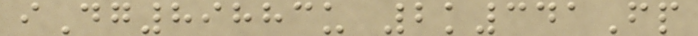iDg89883u 2k341Fp
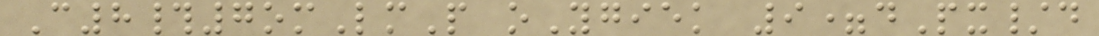C8#7omLmP oYgiek 9=dPx/d
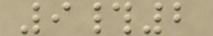9#2
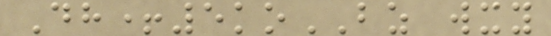Dh+5koBZ wxy
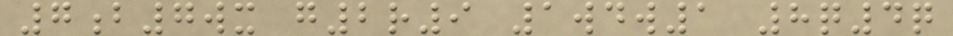7b7wx g2r9 1wdw1 8q4q
